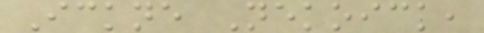Ickne Nekoick,
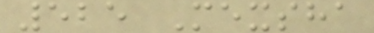525 Mexsha
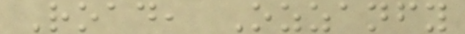Road, Ozzanfy
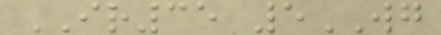IR35 5WG
